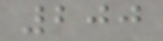200
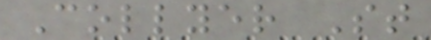Collyer St
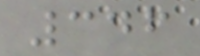346
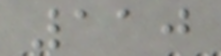110
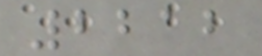2212
